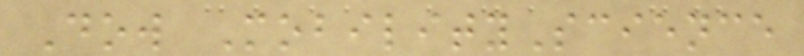Dow MobilityScience
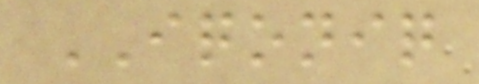IQONIQ
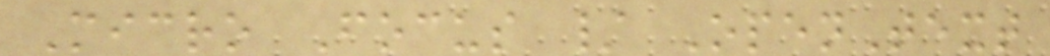Micro Focus / OpenText
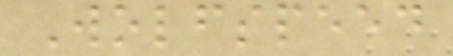Wolfspeed
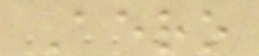Aero
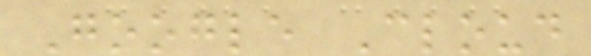Google Cloud
